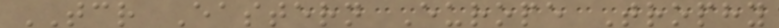TCR Eastern Europe Trophy
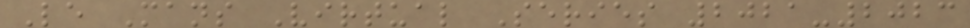Le Mans Virtual Series 2021-2023
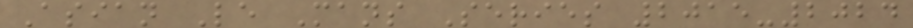Asian Le Mans Series 2015-2024
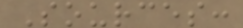Sources:
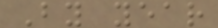By year
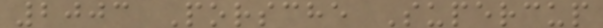2003 Porsche Supercup
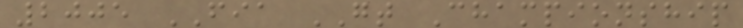2005 FIA GT Championship
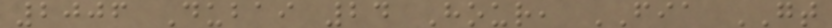2006 Dubai 24 Hour, FIA GT
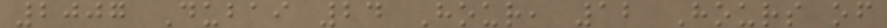2007 Dubai 24 Hour, 12 Hours of
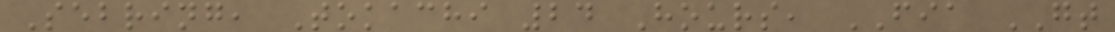Sebring, Tokachi 24 Hours, FIA GT
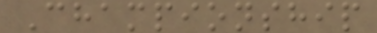Championship
